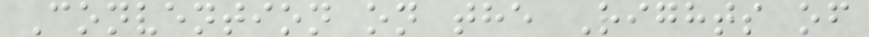Convention on the Rights of
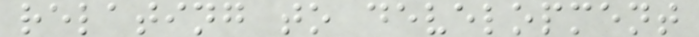relating to development
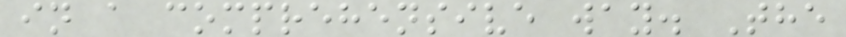in a comprehensive way. The
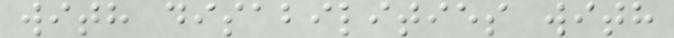with disabilities with
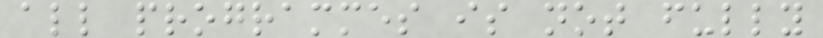all programmes is not fully
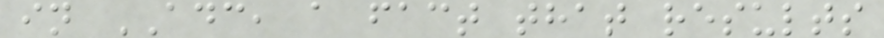in ADC, a fact that results
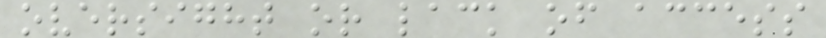oversight or lack of access
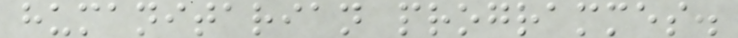humanitarian programmes.
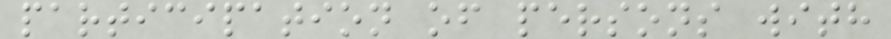participation of persons with
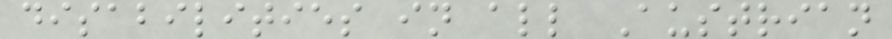disabilities in all Austrian
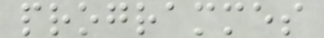programmes
